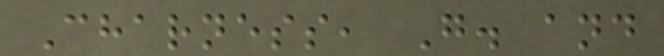Charness, G. and
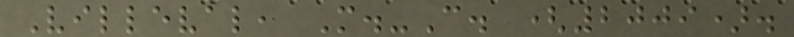Villeval, M.-C. (2009).
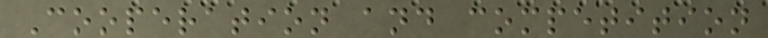Cooperation and competition
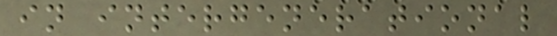in intergenerational
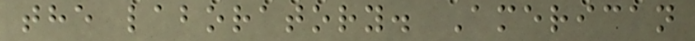the laboratory. American
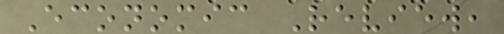Economic Review,
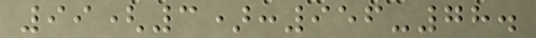99(3):956-78.
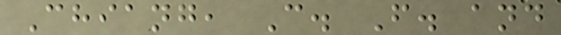Chiang, C. F. and
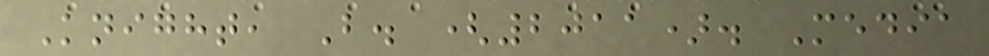Knight, B. (2011). Media
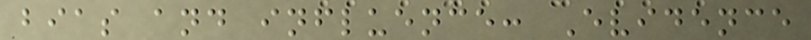bias and influence: Evidence
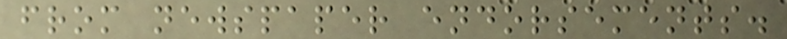from newspaper endorsements.
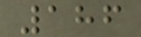186
